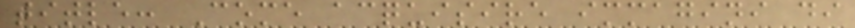title: Come acquisire immagini di
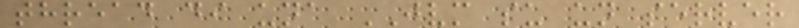thread di una JVM su un server
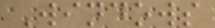Windows
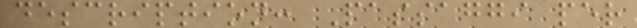description: Passaggi per
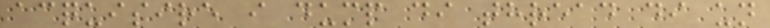acquisire i dump di thread di un
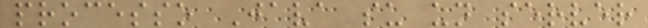processo Java su un server
